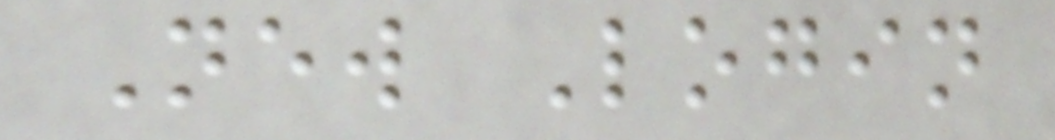New Login
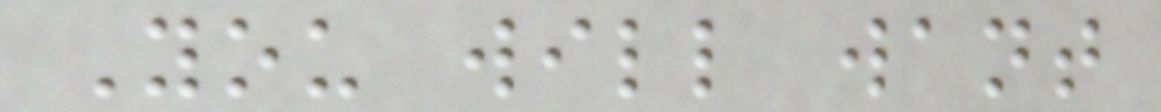You will want
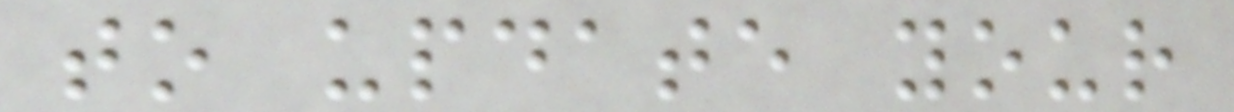to update your
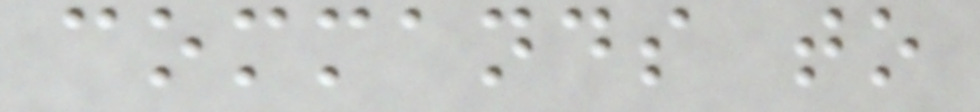commands to
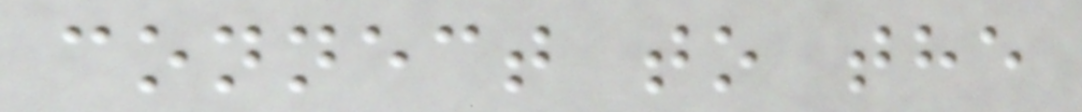connect to the
